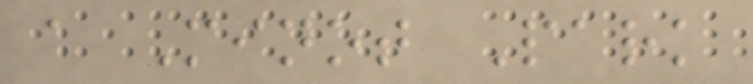a Minot Park
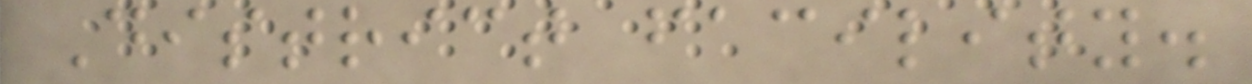District facility.
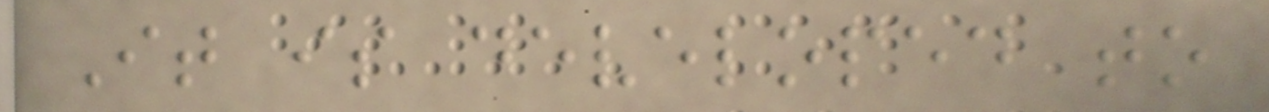It is developed to
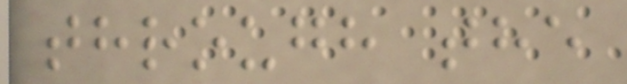through the
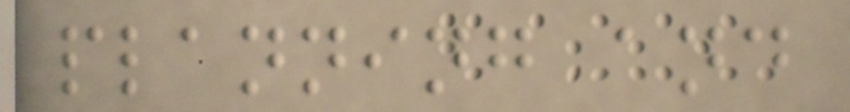planning and
